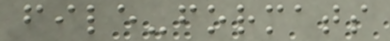file-formats
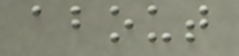about
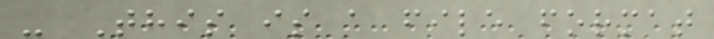- This is a file format
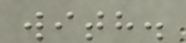with.
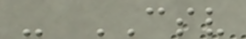- CSV
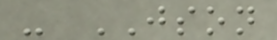- JSON
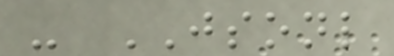- JSONL
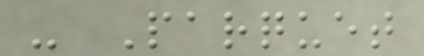- Parquet
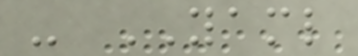- YAML
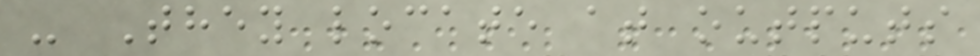- They locate at outputs
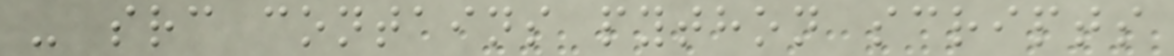- src contains python scripts
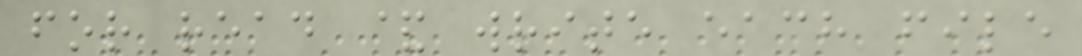for read & write each file
